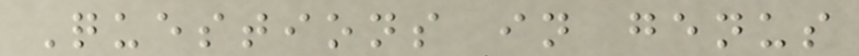Questions in genus
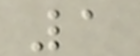1
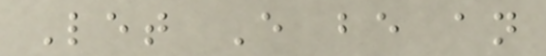Let E be an
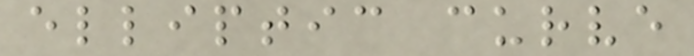elliptic curve
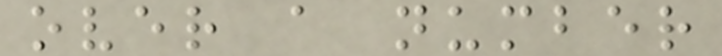over a number
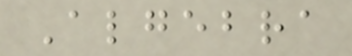Algebra
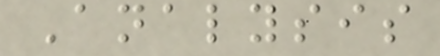Analysis
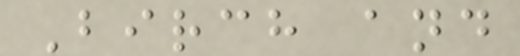Birch and
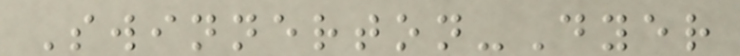Swinnerton-Dyer
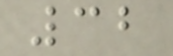32
